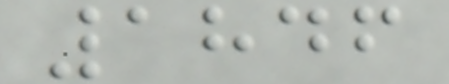1846
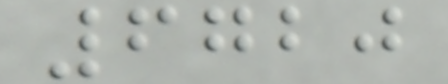6720
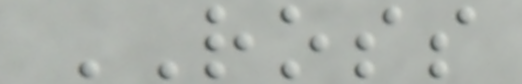ROSS
